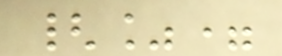{%=
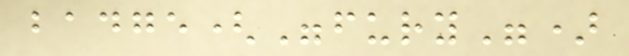badge("fury")
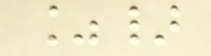%}
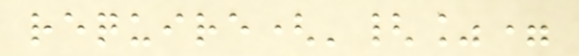require('{%=
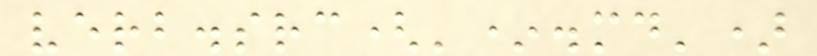verb.src('*.md')
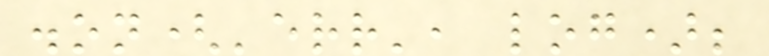.on('err', log);
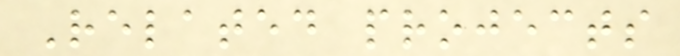Related projects
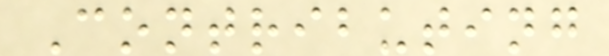Contributing
